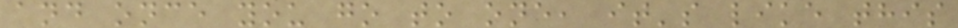and once you go to one, it's like this
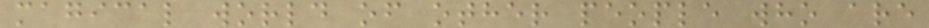magical world of other people who are
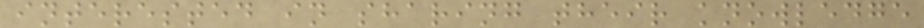interested in sharing their knowledge
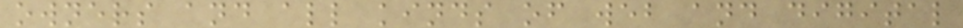owners and all kinds of web and digital
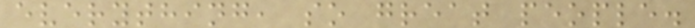everything, so great people.
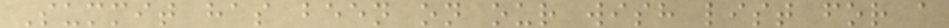Summit has been on our wish list for a
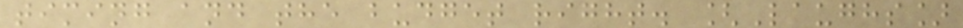timing and the budget right. [Laughs]
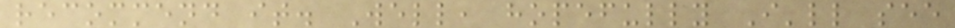recommend it. Well, hopefully I'll see
